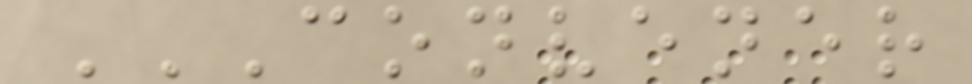CONVENER
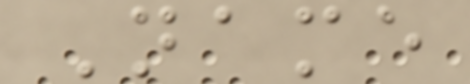Name
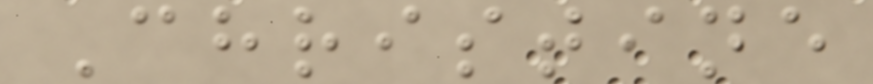Christine
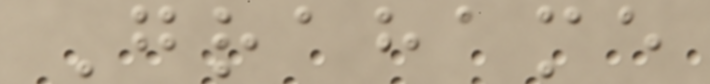Grahame
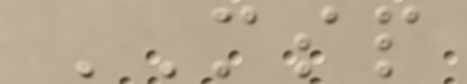MSP
